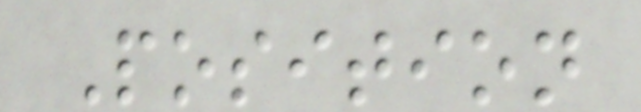Position
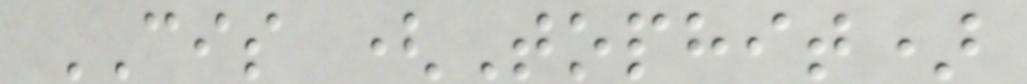CIS (Tophit)
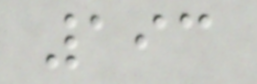193
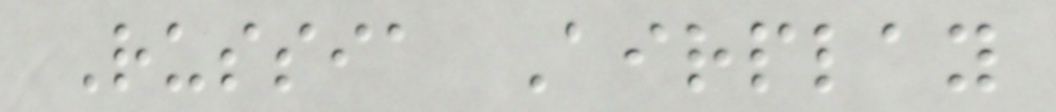Russia Airplay
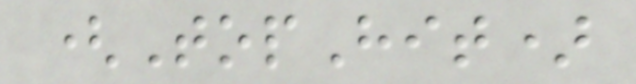(TopHit)
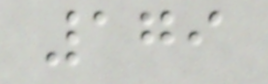179
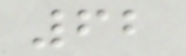62
